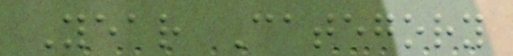Year Category
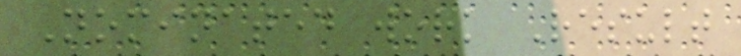Nominated work Result
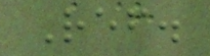Ref.
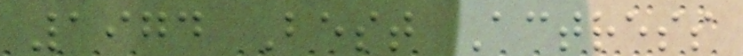1974 Best Actress
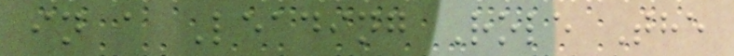in a Leading Role The
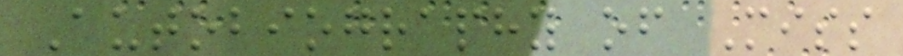Autobiography of Miss
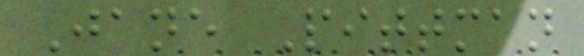Jane Pittman
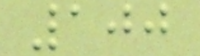100
